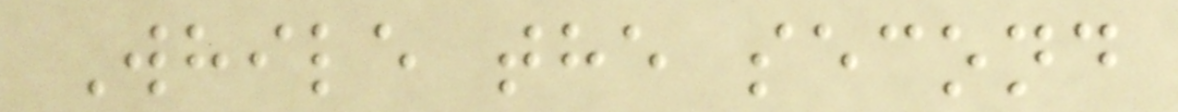While the second
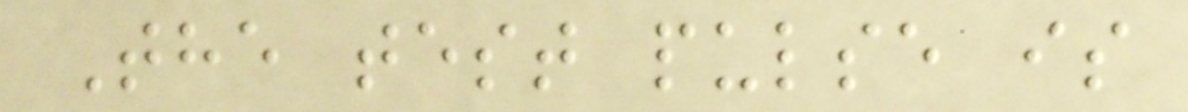The test pulse is
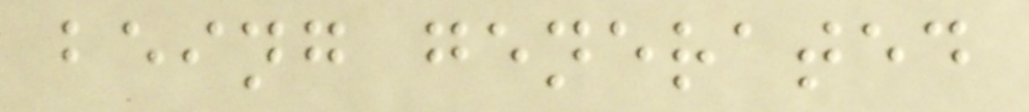being generated
